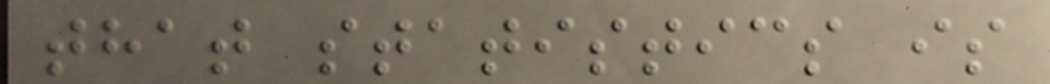that statistics is
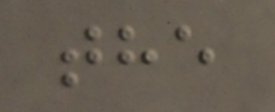the
